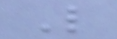L
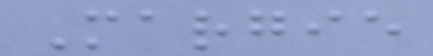Margie
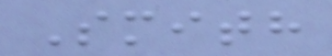Smith
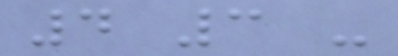4 3 -
